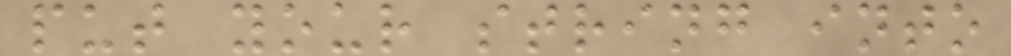put your string into
